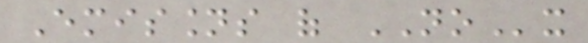Emissions of NOx
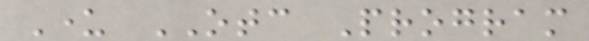Under OTC Program
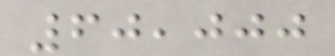60,000
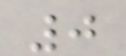0
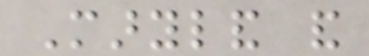Maryland and
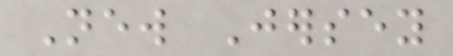New Jersey
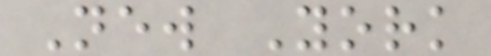New York
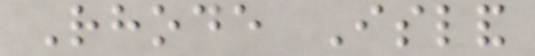Rhode Island
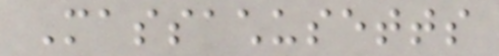Massachusetts
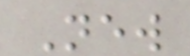New
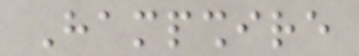Hampshire
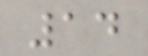14
